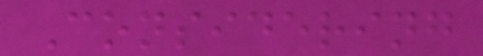Considering
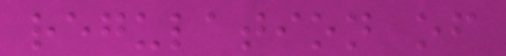regulation of
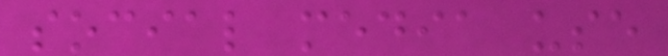social media use
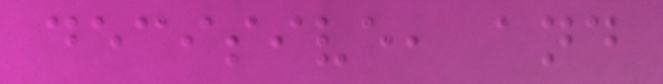decisive, and
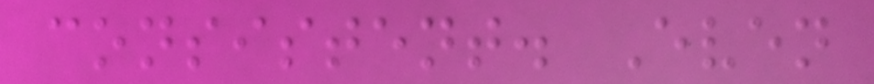consistent. Even
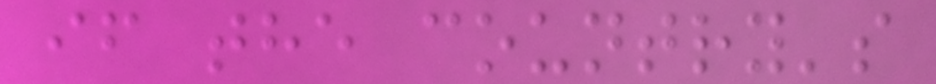if the country's
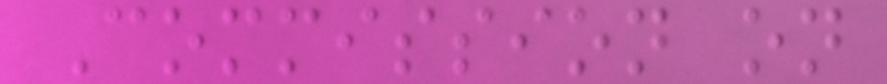Commission on
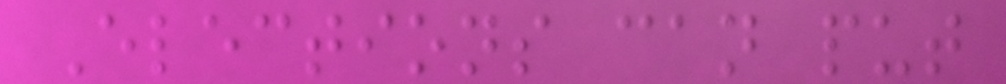Elections can put
